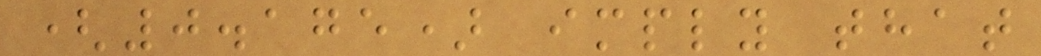(0.175) imply that
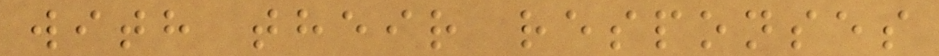with their responses
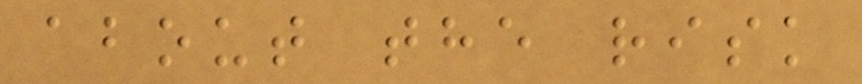about the risk
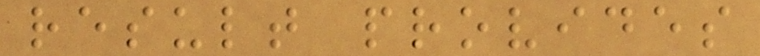result provides
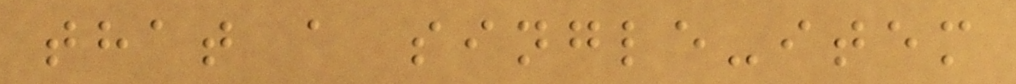that a single-item
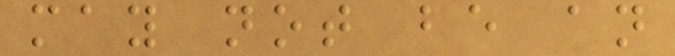may not be an
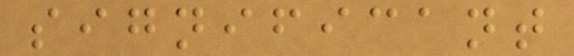significant
